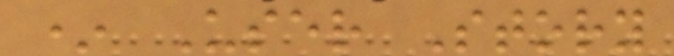* User Story
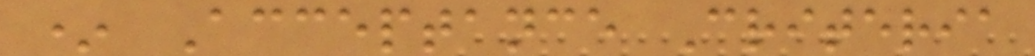* Acceptance Criteria
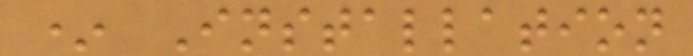* Installation
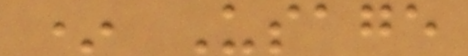* Usage
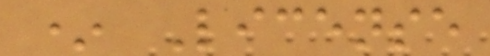* License
